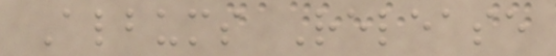Albums Release
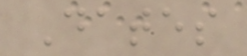Dates
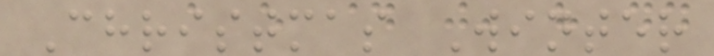Christmas Winter
